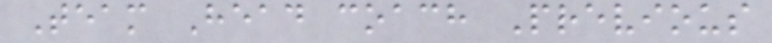Team Head coach Previous
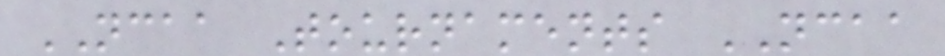NCAA Tournaments NCAA
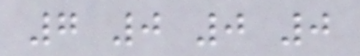7 0 0 0
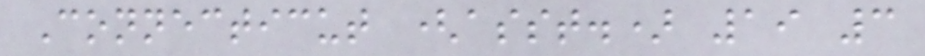Connecticut (asst.) 19 3
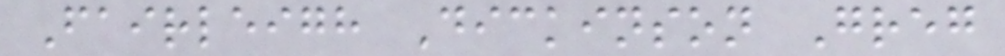Fairleigh Dickinson Greg
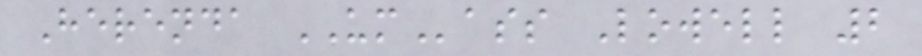Herenda UMass Lowell 2
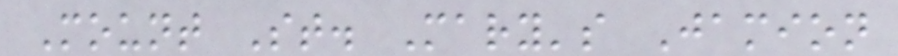Mount St. Mary's Jamion
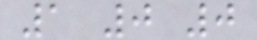1 0 0
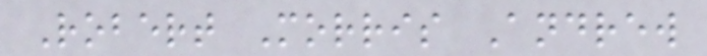Robert Morris Andrew
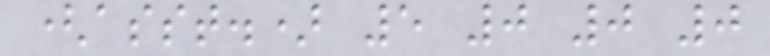(asst.) 5 0 0 0
